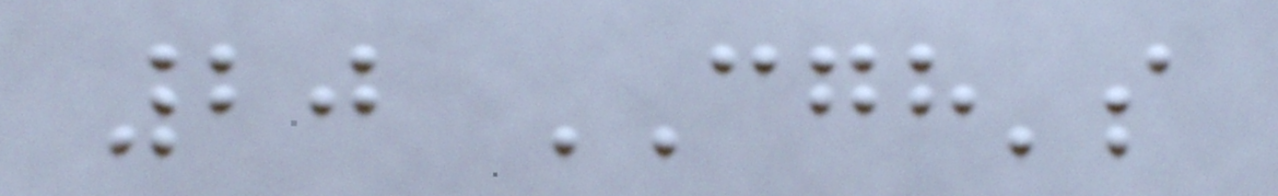20 CGH's
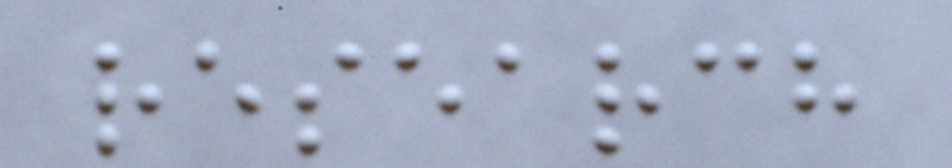research
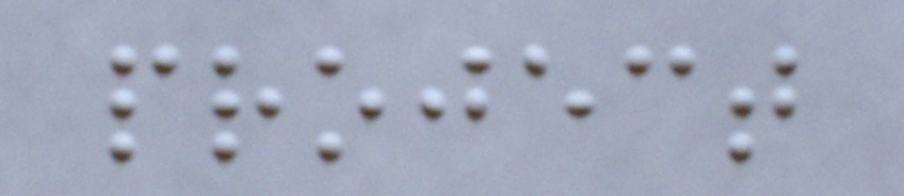project
